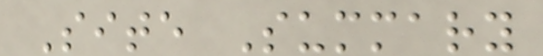Site Summary
